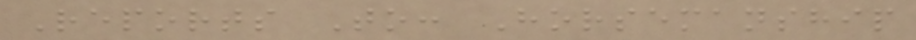Reports To: Horsemanship
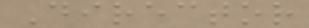Director
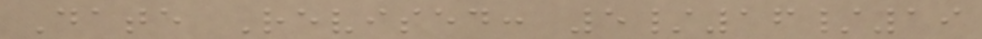Date Revised: 5/16/19
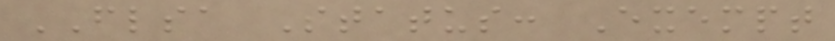FLSA Status: Exempt
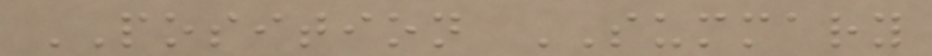POSITION SUMMARY
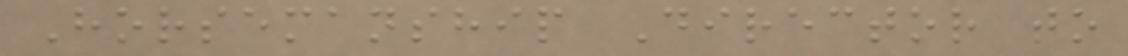Horsemanship Director to
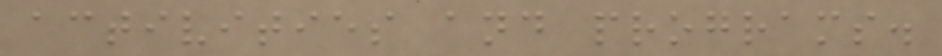activities and programs.
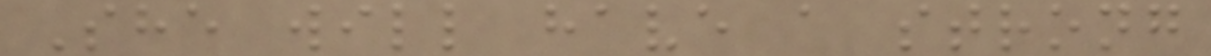She will have a strong
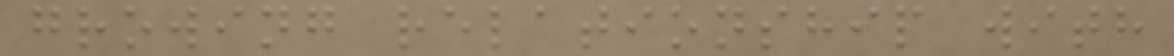growing relationship with
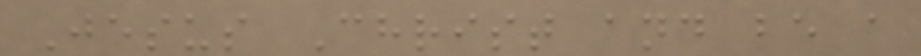Jesus Christ and be a
